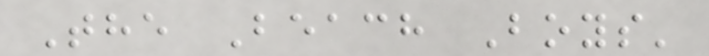The Beach Boys'
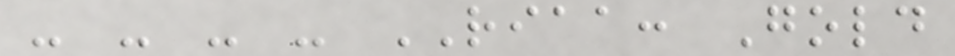- - - - RIAA: Gold
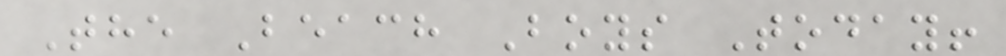The Beach Boys Today!
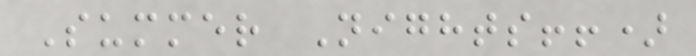Summer Nights!!)
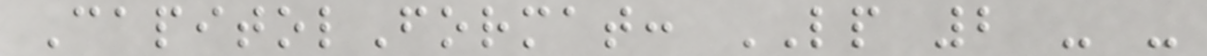CapitolFormat: LP 2 - -
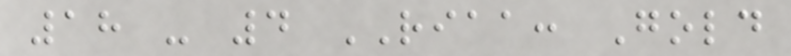18 - 4 RIAA: Gold
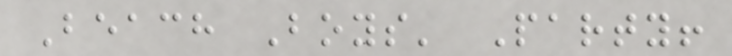Beach Boys' Party!
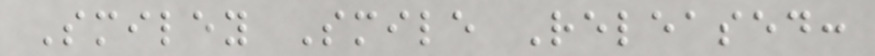Smiley Smile Released:
